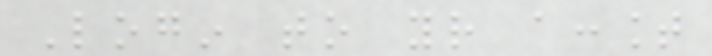Login to your account
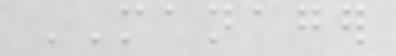MANAGER
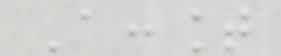Account
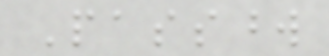Password
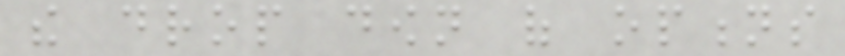the drop down of options
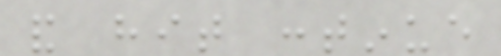and hit continue
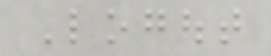Logout
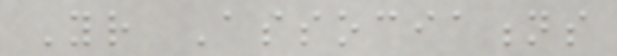Your Associations
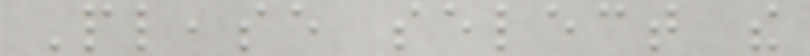Please select the
